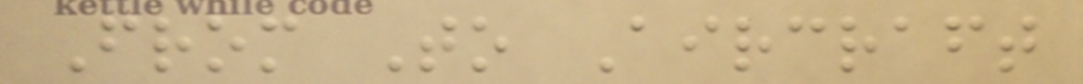From To Aircraft
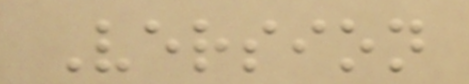Version
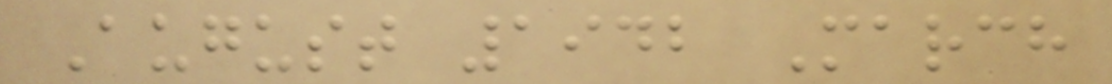August 1942 March
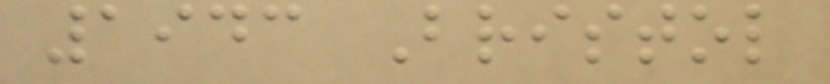1943 Bristol
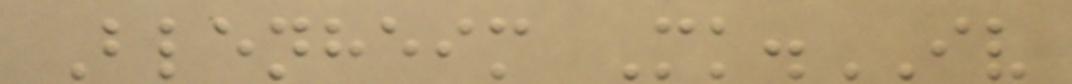Blenheim Mk.IV
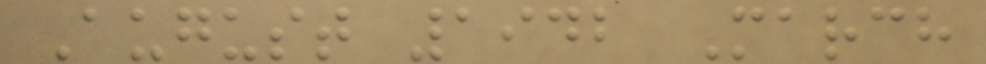August 1942 March
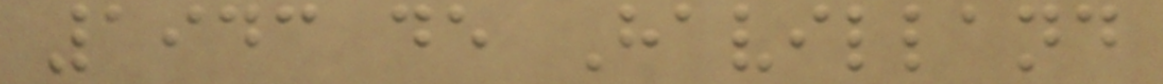1943 de Havilland
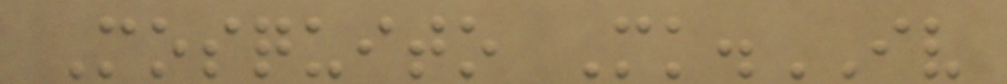Mosquito Mk.IV
